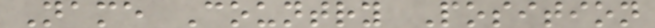Name Country Position
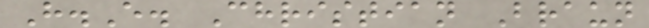H.E. Christian Braun
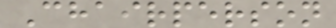Chairperson
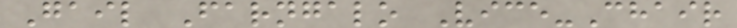Gail Farngalo Vice-Chair
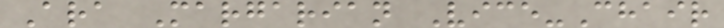Ara Margarian Vice-Chair
